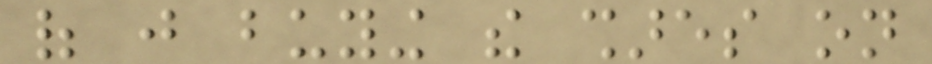of just buying the shares on
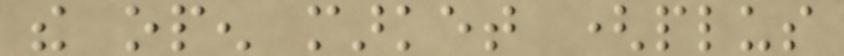the open market (plus
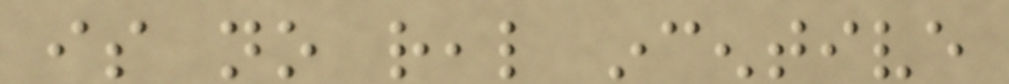is no real incentive
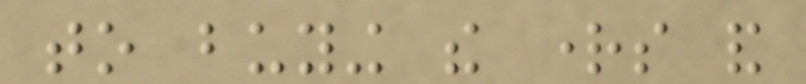to buying the rights and
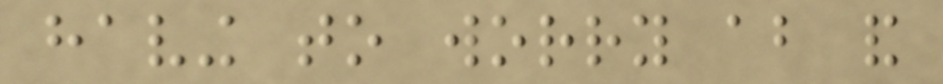having to worry about and
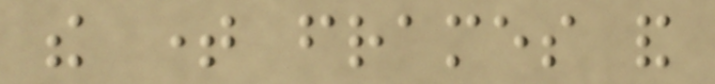the time frames and
